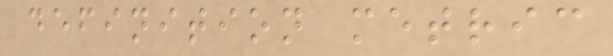definition metric
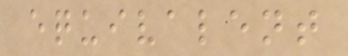equivalent
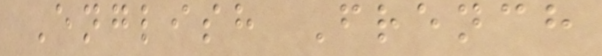English French
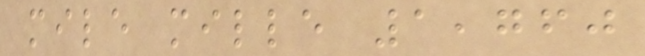mile mille 1,760
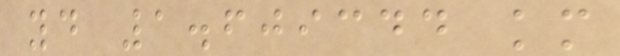yd 1.609344 km
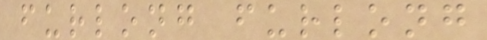furlong furlong
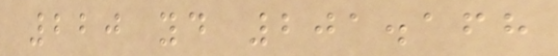220 yd 201.168
